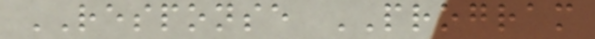RESPONSE PROGRAM
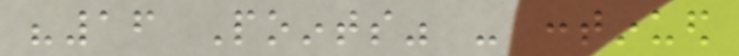"16 Points" - continued
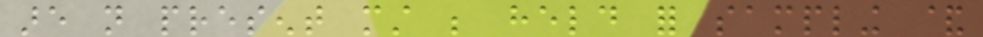are not present must be held for sampling &
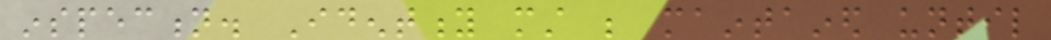inspection. Identity must be maintained until
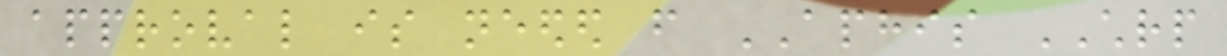approval is needed from APHIS CHRP
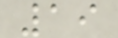19
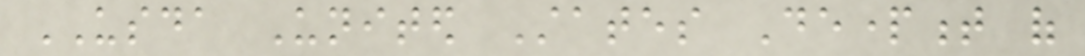USDA United States Department of
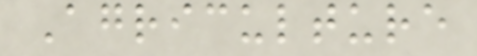Agriculture
